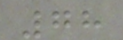78
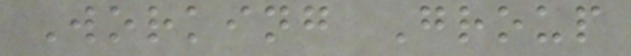Working Group
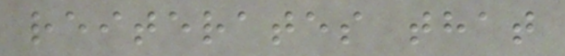reiterates that
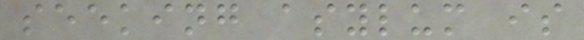seeking asylum is
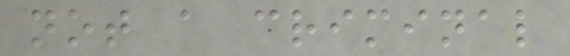not a criminal
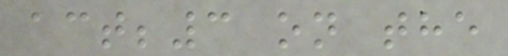act;3 on the
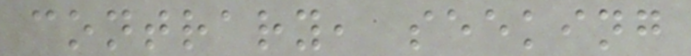contrary, seeking
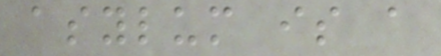asylum is a
